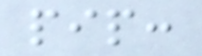pip:
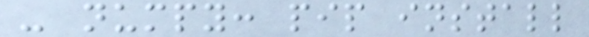- numpy: pip install
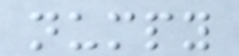numpy
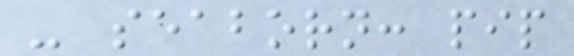- seaborn: pip
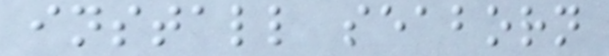install seaborn
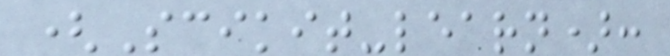(Scikit-learn):
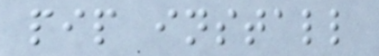pip install
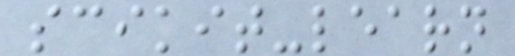scikit-learn
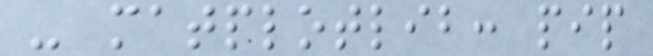- matplotlib: pip
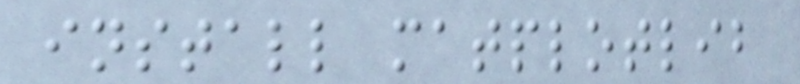install matplotlib
